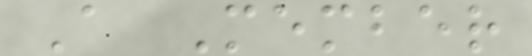A Member
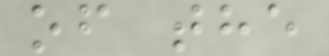of the
